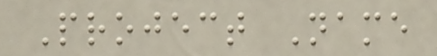Project Name
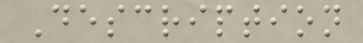Description
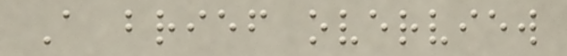A brief overview
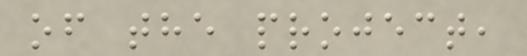of the project,
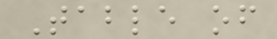Table of
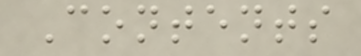Contents
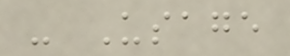- Usage
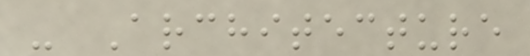- Architecture
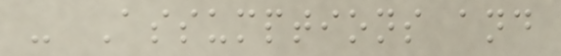- Assumptions and
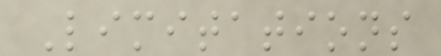Limitations
